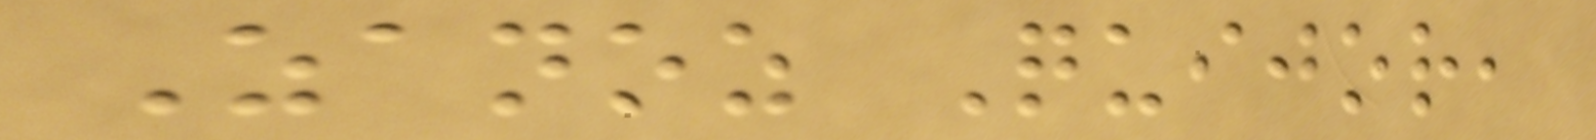Zanoz Quijor,
